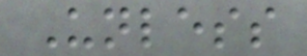Unless
